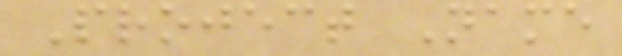Project Name
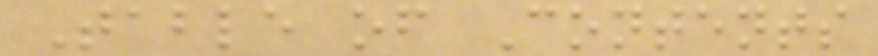Table of Contents
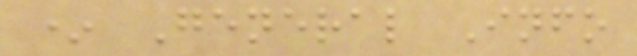* General Info
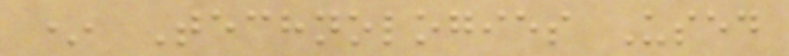* Technologies Used
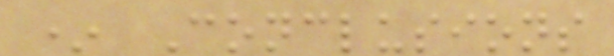* Conclusions
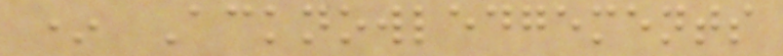* Acknowledgements
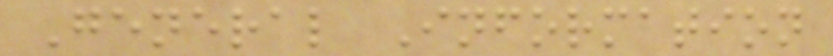General Information
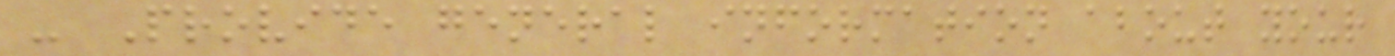- Provide general information about your
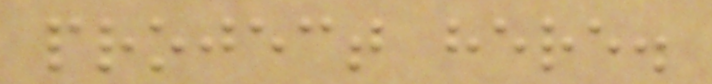project here.
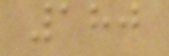180
